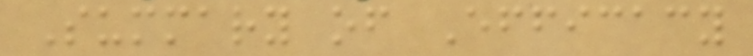Summary of Efficacy
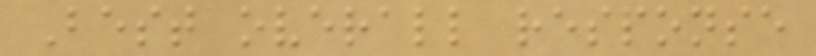Best overall response
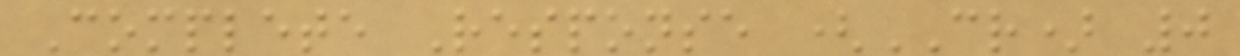Complete Response (CR) 0
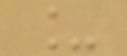_
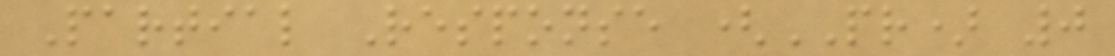Partial Response (PR) 0
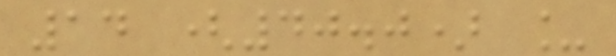14 (40.0) _
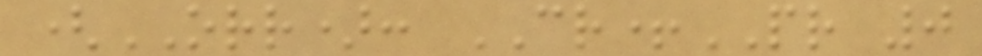(ORR): CR+PR 0
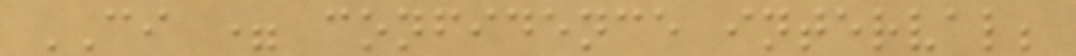CI = confidence interval;
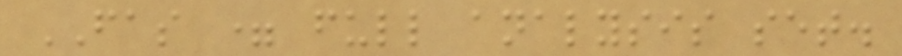FAS = full analysis set.
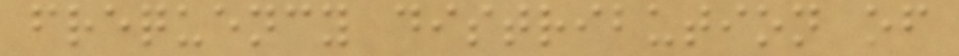frequency distribution of
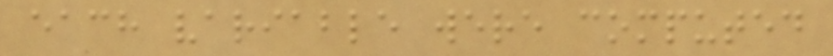each variable were computed
